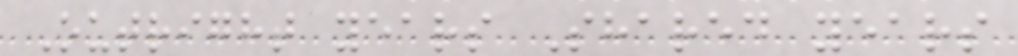Outright years Shared years
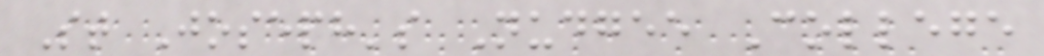St Joseph's Nudgee College
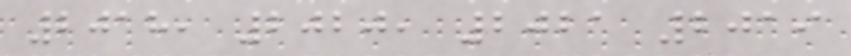2018, 2020, 2021 2019
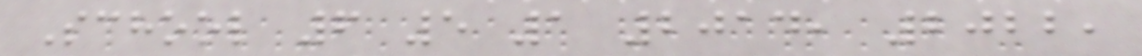School 6 5 1 2014, 2022,
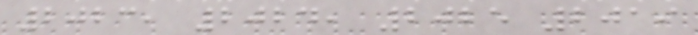2023, 2024, 2025 2019
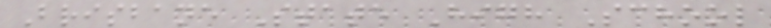Brisbane State High School
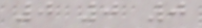0 0 0
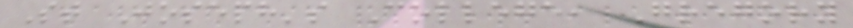St Joseph's College, Gregory
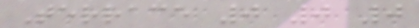Terrace 0 0 0
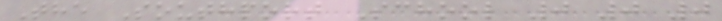The Southport School 0 0 0
